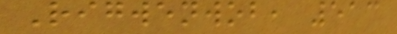Rigwenwob, 513
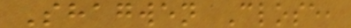Shagwen Close,
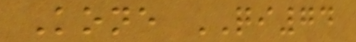Kone QI74
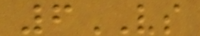6VS
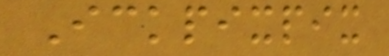Ickpixpix
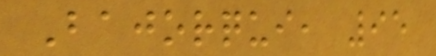Bajorqui, 95
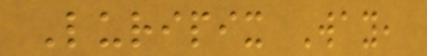Luripix Way,
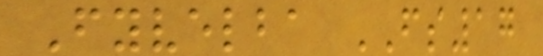Fyvelba FS17
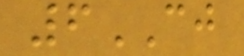6CJ
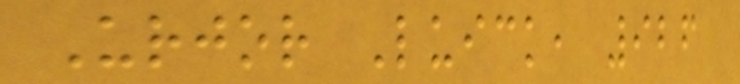Urjor Luick, 926
